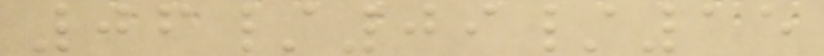06/09/15
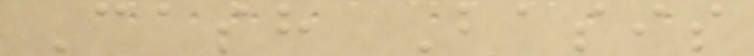Cash Basis
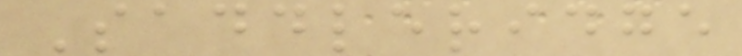Saddleridge
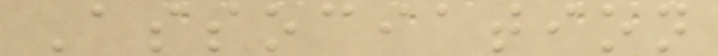Association
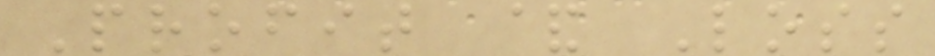Profit & Loss
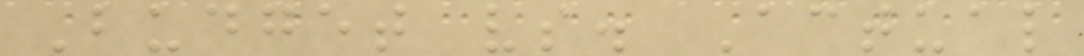Budget vs. Actual
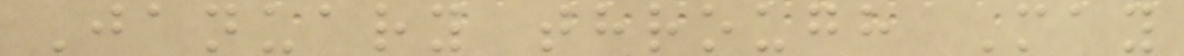January through May
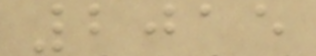2015
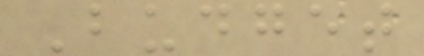Budget
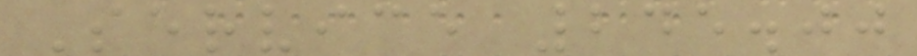Service 245.00
